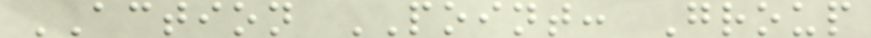ACTION POINT: Group
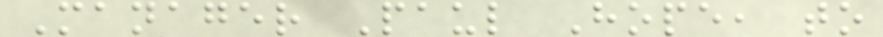Manager Paul Hope, to
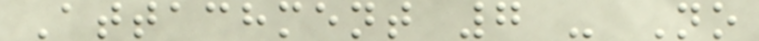Attachment 7 - No
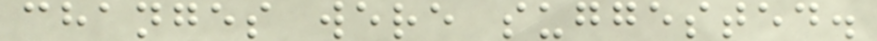changes were suggested.
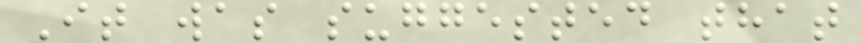It was suggested that
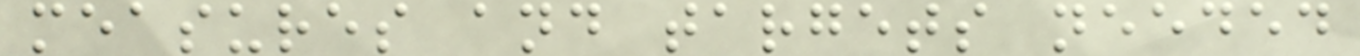measures and targets needed
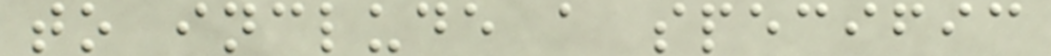to include a specific
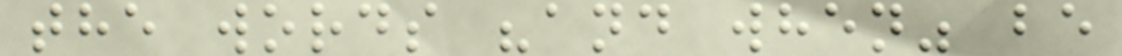the words "and when" be
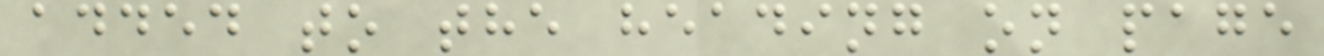added to the heading on page
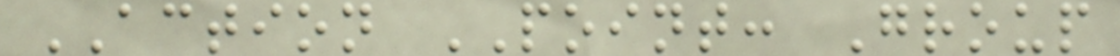ACTION POINT: Group
